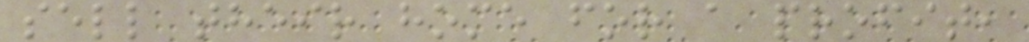sell their home for a profit,
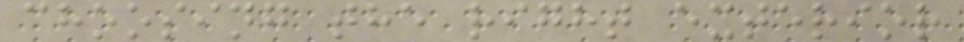choosing the right exterior
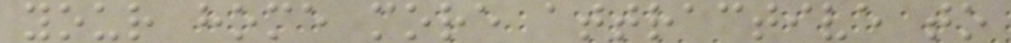your home more attractive to
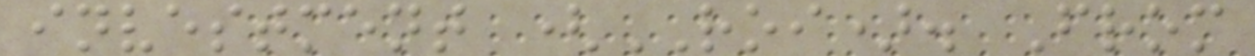investment (ROI). From
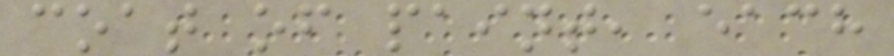coat of paint, each
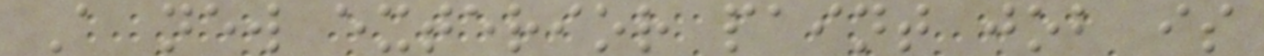A new exterior paint job is
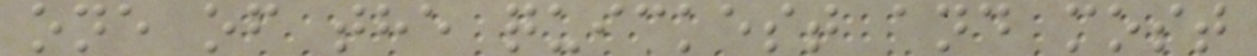one of the quickest and most
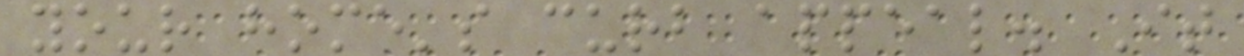your home's curb appeal. It
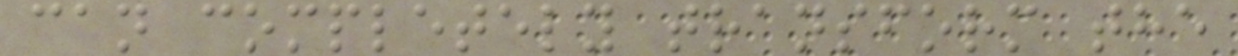can completely transform the
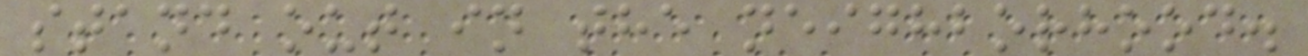stand out in the neighborhood.
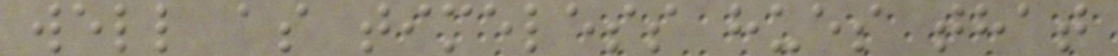well as timeless hues that
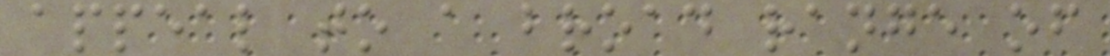appeal to a broad range of
